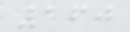160
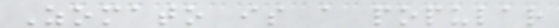Zomato is a popular
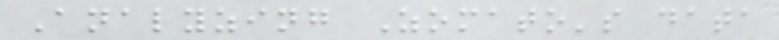Analyzing Zomato's data
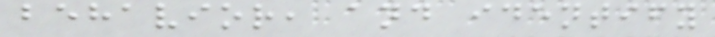behavior, and identify
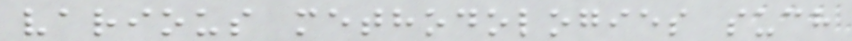various methodologies such
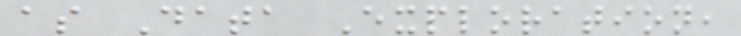as Data Exploration,
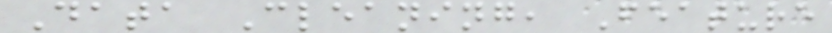Data Cleaning, Feature
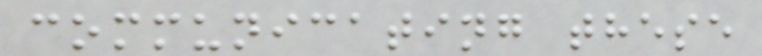communicating these
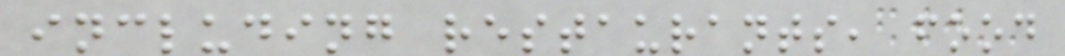including restaurants, food
